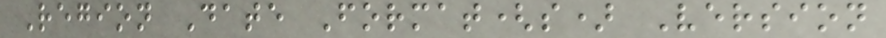Region Date Format(s) Version
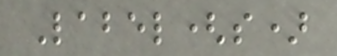Label(s)
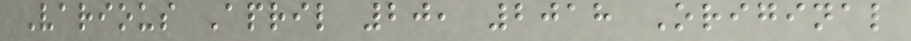Various April 20, 2018 Original
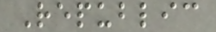Republic
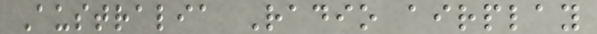Australia Radio airplay
